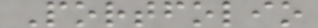Portfolio
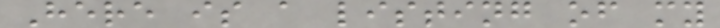Here is a listing of my
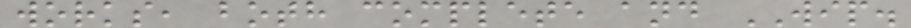works, both complete and WIP.
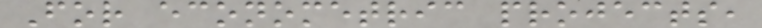For econometric projects,
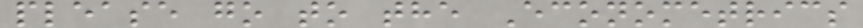please go to the Econometrics
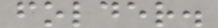folder.
